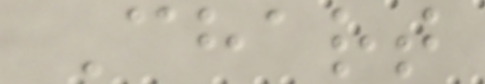Chart
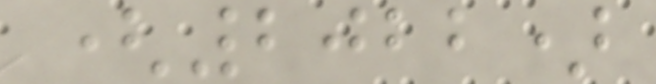(2022)
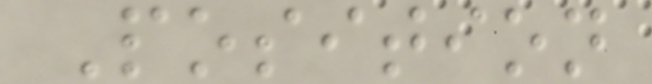Position
